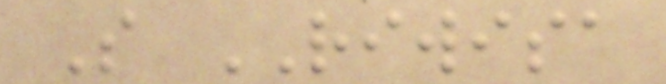S RIWISA
